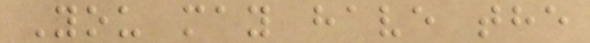You may have the
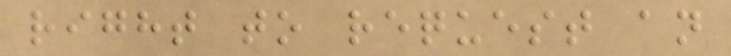right to request an
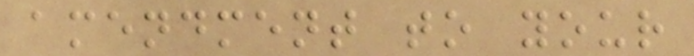amendment to your
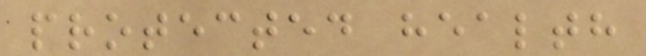protected health
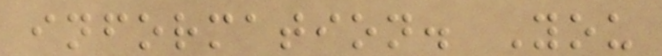information. You
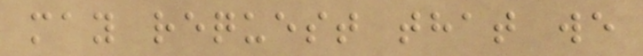may request that we
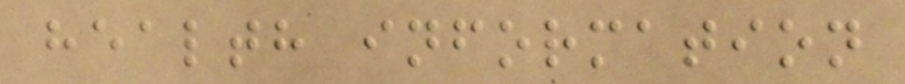health information
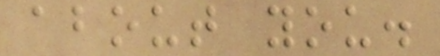about you.
